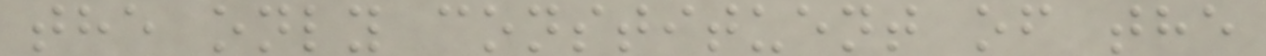the only constituent of the
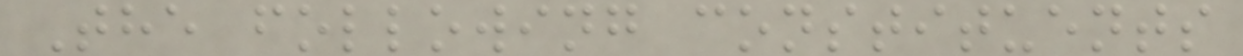The following constituents
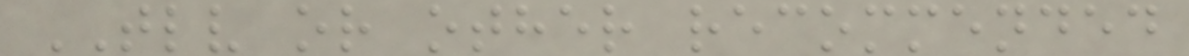TLV or other recommended
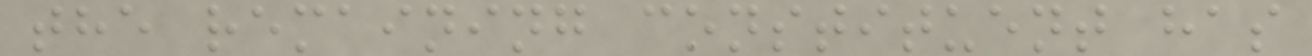the remaining constituent has
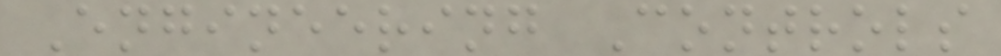Engineering Controls
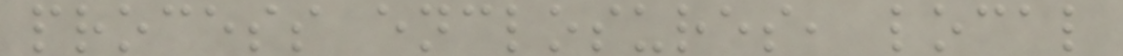process enclosures, local
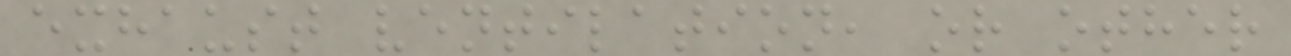exhaust ventilation, or other
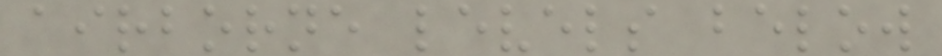airborne levels below
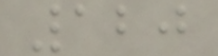120
